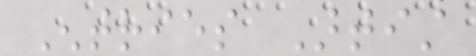Entries Artist
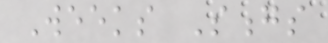Weeks Songs
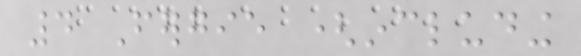4 Fergie (including
